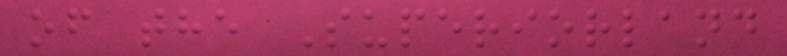of the Superiorland
